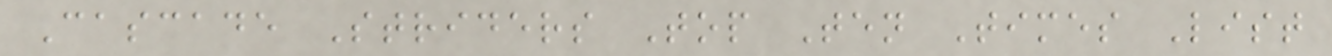Cascade Striders Top Ten Times List
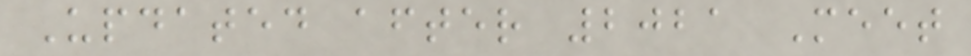Updated after 2021 Meet
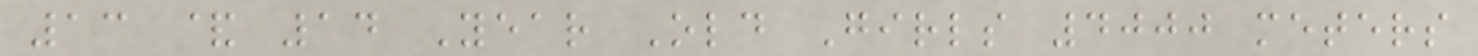13 & 14 Year Old Girls 4000 meters
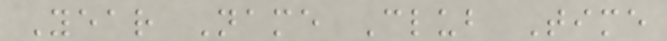Year Name Club Time
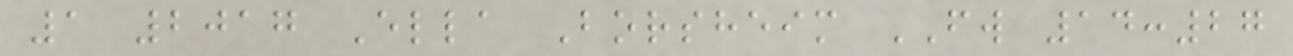1 2017 Ella Borsheim FW 14:27
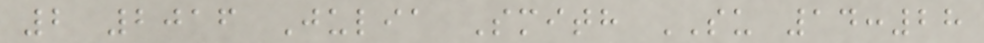2 2016 Julia Smith SU 14:28
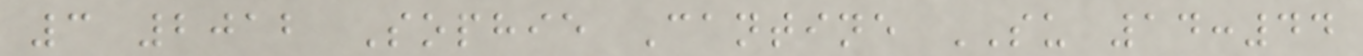3 2012 Sophie Cantine SU 14:44
